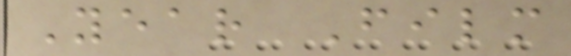Year Film
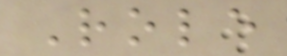Role
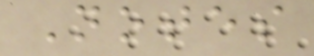Notes
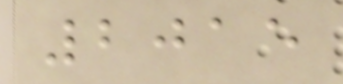2015
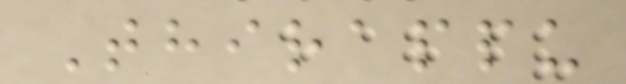Thirappu
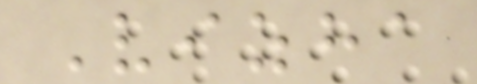Vizha
